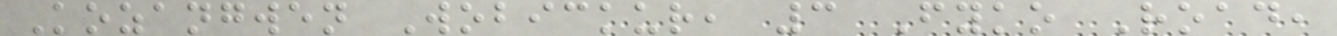Kozangwen Wobickur, 3 Fyko Road,
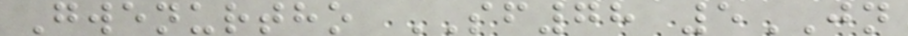Gwenurtho SF78 5JN
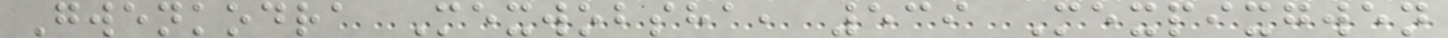Gwenkodra Mexwobsha, 539 Mexpixgwen
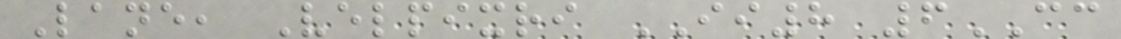Lane, Velpixri II8 6CC
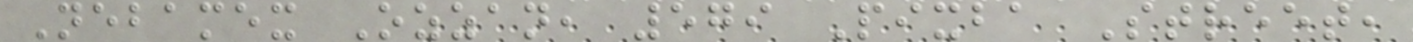Nebamex Ozzan, 579 Pixba Street,
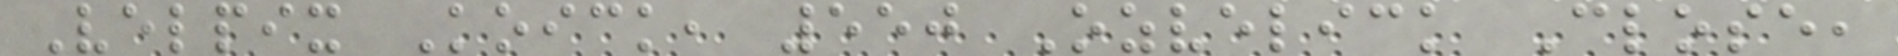Velpix Koick, 550 Ozvelick Close,
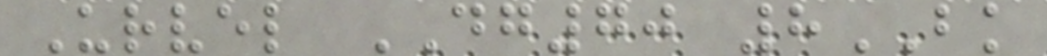Urvel DG70 8BK
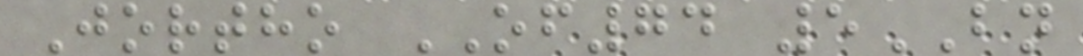Jortho OF74 5BN
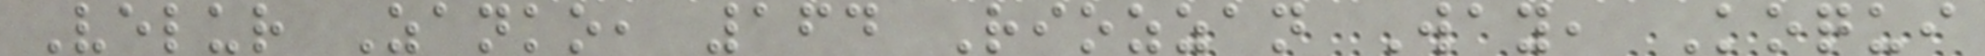Velur Zanko, 164 Riozzan Way, Koqui
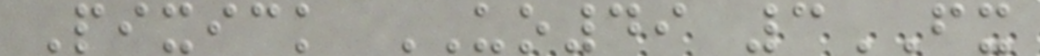Pixick UO49 3FX
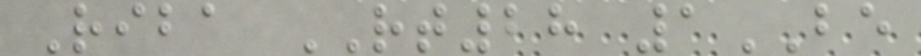Riba RT28 1BE
